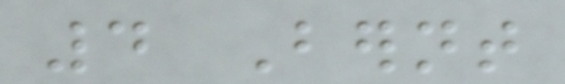4 Bernt
